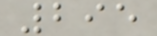295
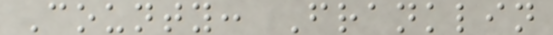County: Franklin
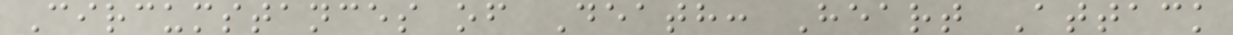Circumstances of Death: Heart Attack
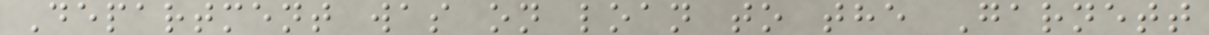Department was on loan to the Garnett
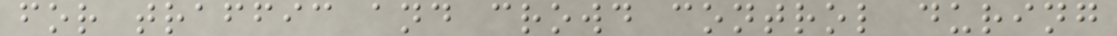for traffic and crowd control during
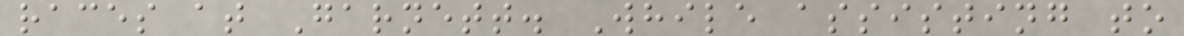races at Garnett. While assisting to
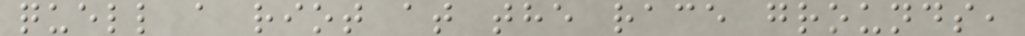quell a riot at the race grounds,
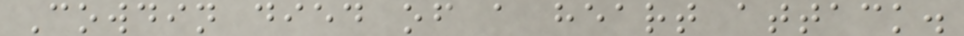Cowdin died of a heart attack.
